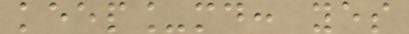keep_md: yes
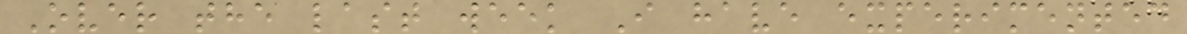Over the last week I have experimented
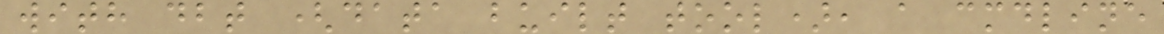with dbt (data built tool), a cmdline
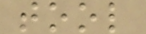tool
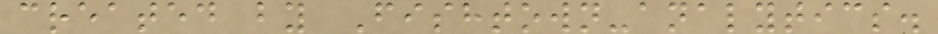created by Fishtown-analytics.
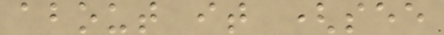about it (see
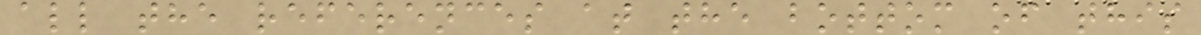all the references at the bottom of this
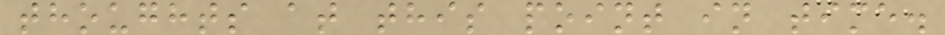thoughts at this point in time.
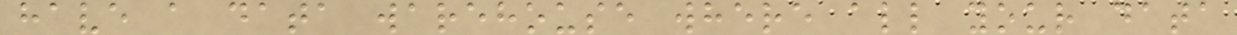have a data warehouse where all your data
